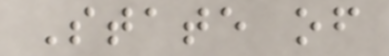State of
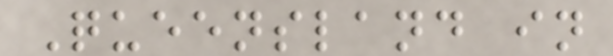Queensland in
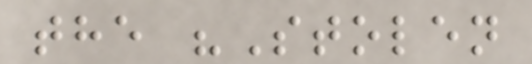the "Stolen
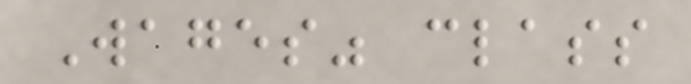Wages" class
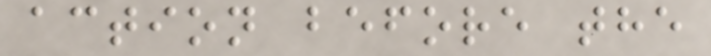action before the
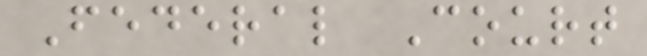Federal Court
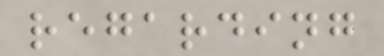regarding
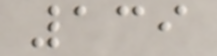139
